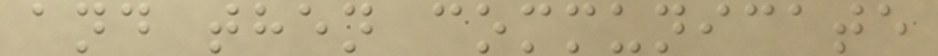and then communicate
